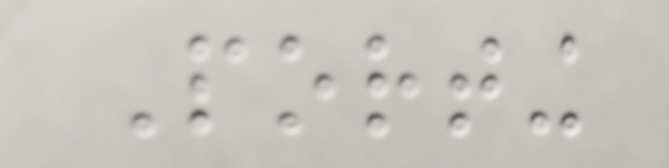Porting
